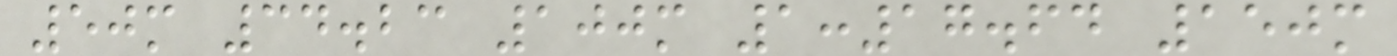50m 34.23 100m 1:17.64 150m
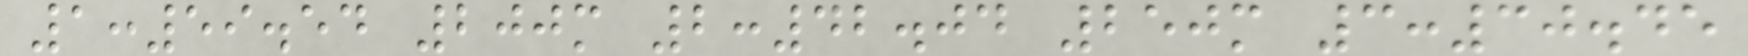1:59.54 200m 2:42.04 250m 3:30.45
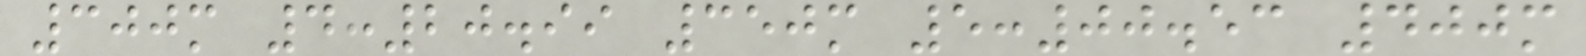300m 4:20.99 350m 5:00.53 400m
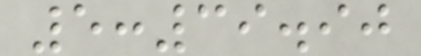5:39.90
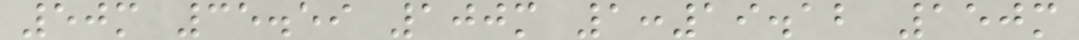50m 35.59 100m 1:19.12 150m
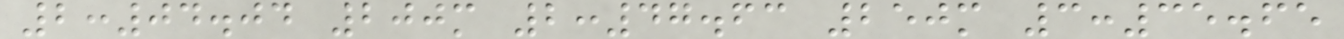2:04.04 200m 2:47.63 250m 3:35.65
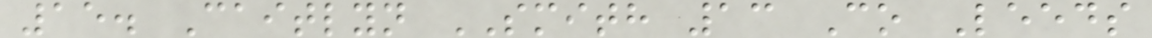15. Caitlyn SMITH 13 Co Leeds
